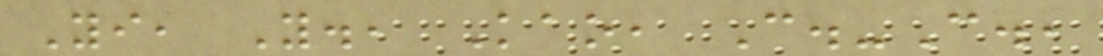Yi, Y., Kao, C.-C.,
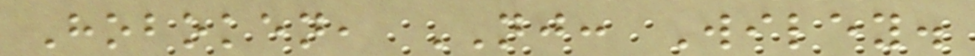Hoboken, NJ: Wiley.
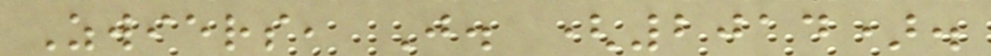Zwiers, J. (2014).
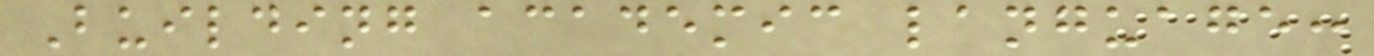Building academic language:
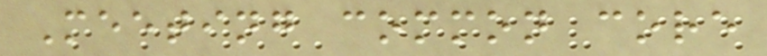Meeting common core
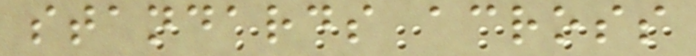standards across
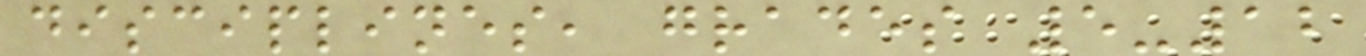disciplines, grades 5-12
